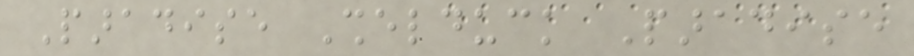Paradise Shelduck Paradise
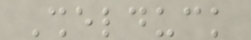Shelduck
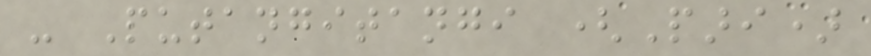- Putangitangi (Pari)
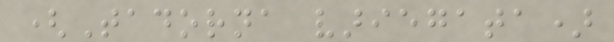(Tadorna variegata)
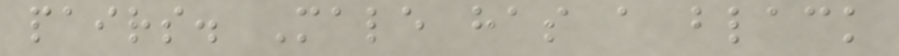pairs. Male has a black
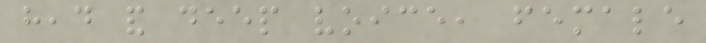head and deep voice, female
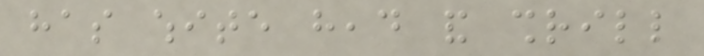has white head and shrill
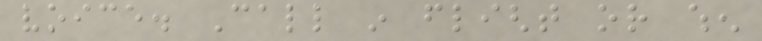voice. Call in flight or when
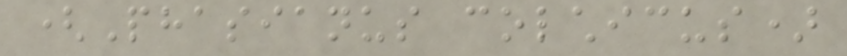(Phasianus colchicus)
